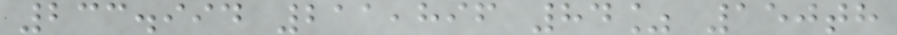233.994 211,896 84% 150th
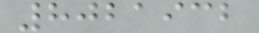8021932
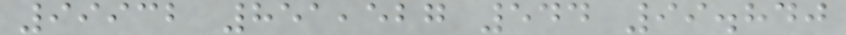99932 851,527 544 99.840
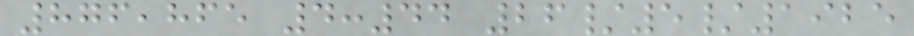876,865 4:44 26/5/1925
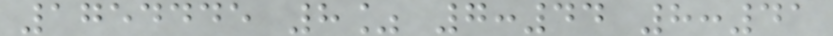1754445 8% 7:44 8:41
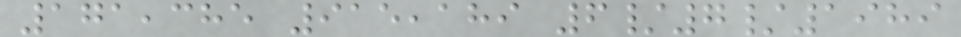171,385 915,189 6/7/1989
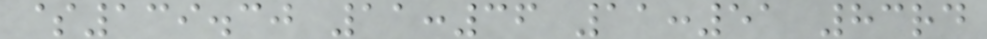$139.30 11:36 11:51 83rd
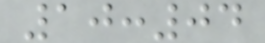10:04
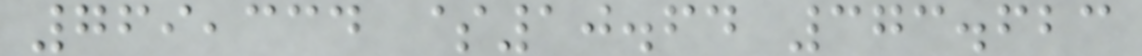769,334 $10.64 373.623
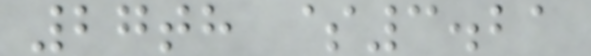27th $3.21
